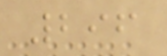296
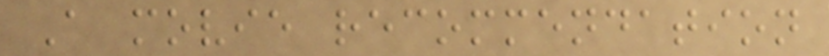A movie recommendation
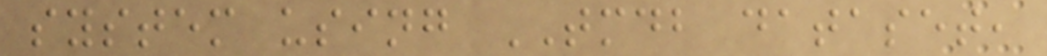system using TMDB dataset,
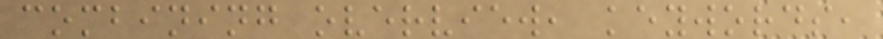combining overview, keywords,
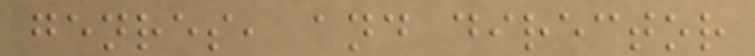genres, and director
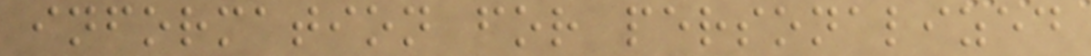information for personalized
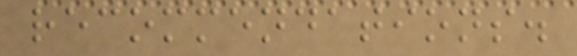recommendations.
